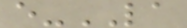e-LA
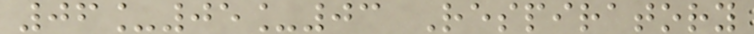06_05_03 Respiratory
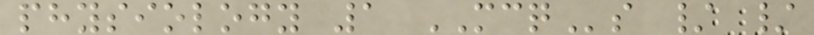physiology 1 MCQs / /
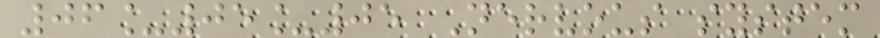06_05_05 Nervous system
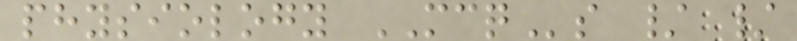physiology MCQs / /
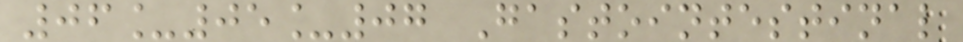06_05_07 Gastointestinal
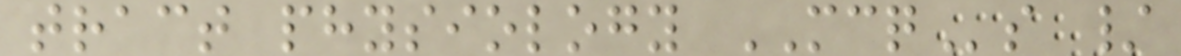tract physiology MCQs /
